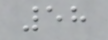58
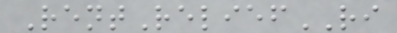RentReliefRI
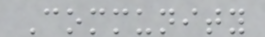Community
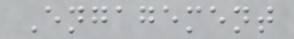Engagement
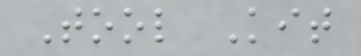Tool Kit
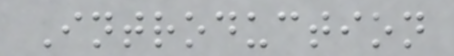Introduction
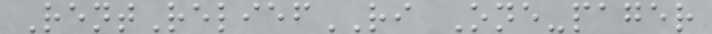RentReliefRI One-pager
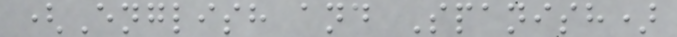(English and Spanish)
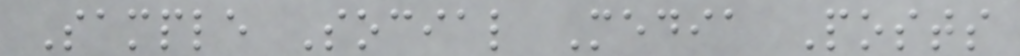Sample Social Media Posts
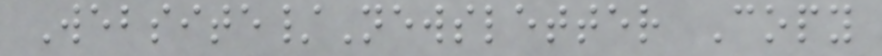Website/Newsletter Copy
